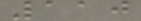110
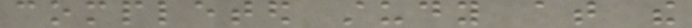completed study at the
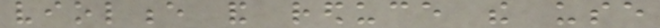violence and reduce the use
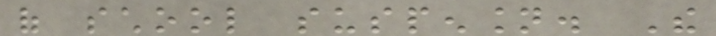of school suspension. The
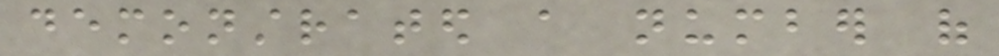demonstrated a number of
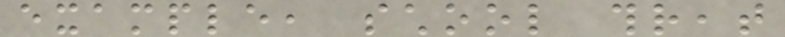example, school threat
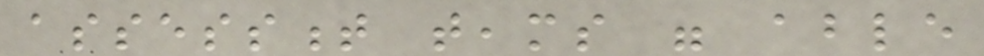assessment teams were able
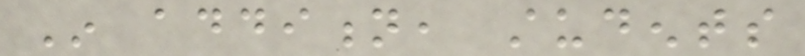In addition, students
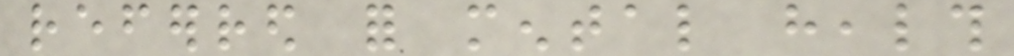referred for mental health
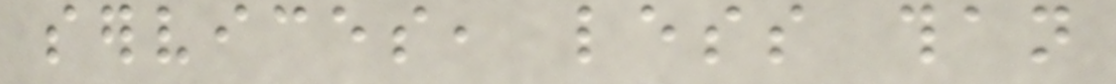services, less than
